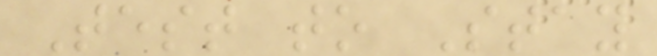Test to Stay
